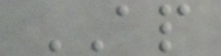AP
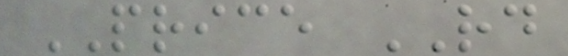PRICE RD
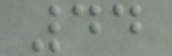44
